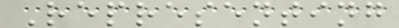Representing
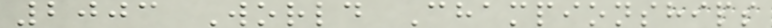2003 World Championships
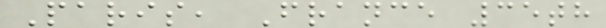Paris, France 35th
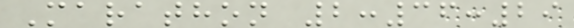Marathon 2:36:29
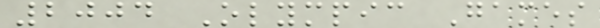2004 Olympic Games
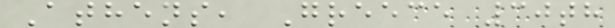Athens, Greece 30th
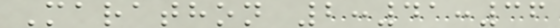Marathon 2:41:36
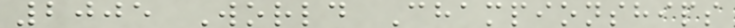2005 World Championships
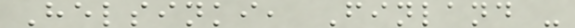Helsinki, Finland -
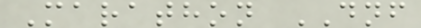Marathon DNF
